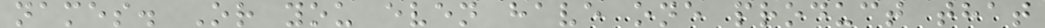names. Or you even have one product that
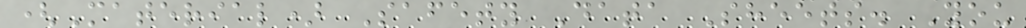(Material) Safety Data Sheets. You
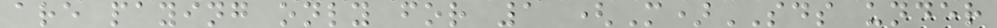are paying only for 1 (M)SDS under
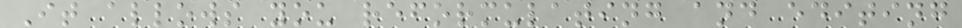It allows you reformulating and editing
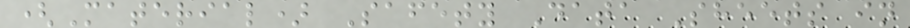(Material) Safety Data Sheets in
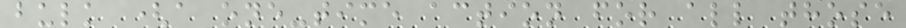bulk (a one-time action for all those
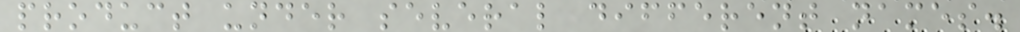product under several different names.
